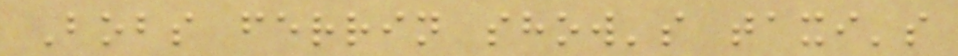Bobs ferrin show's taxi's
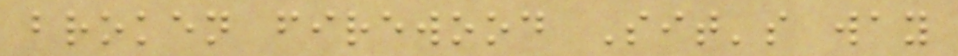broken firewood Sit's way
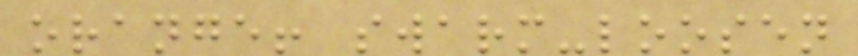orange! swarm-loosen
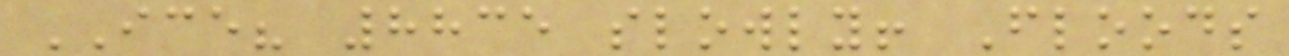ICE? 8835 slowly! Floods
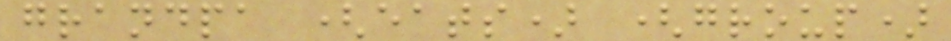grandpa (eats) (group)
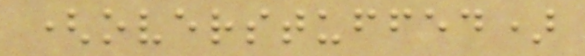(overstuffed)
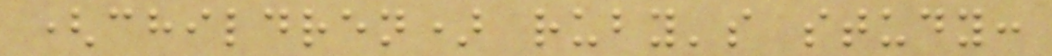(children) ruby's study:
